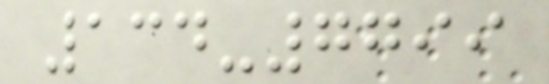134-7799
